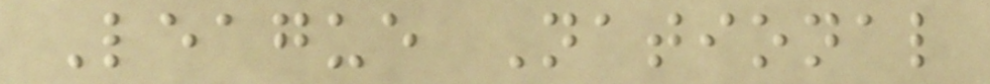League National
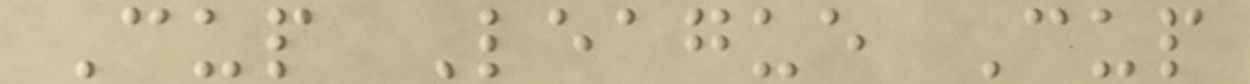Cup League Cup
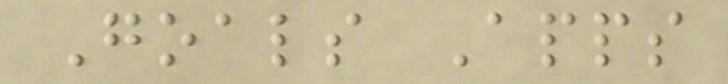Goals Apps
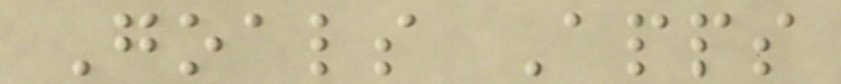Goals Apps
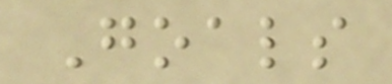Goals
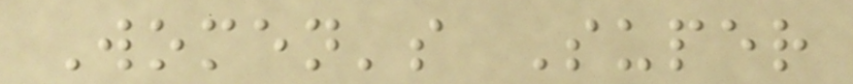Women's Super
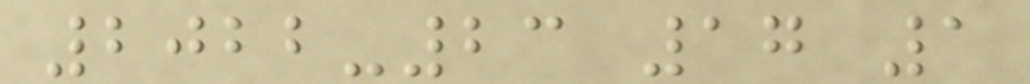2022-23 17 1
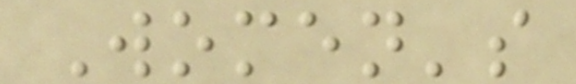Women's
